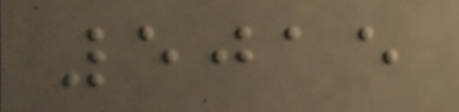5015
